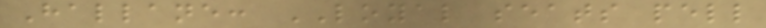Hallane: LOYAL seats pell
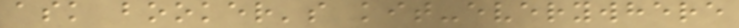ask booker's kit-everywhere
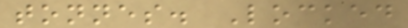tonnes. Locked
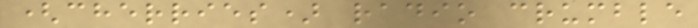(cherries) radio crumble
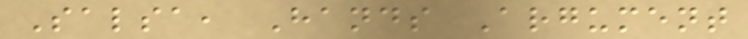Salsa, Hands Argument
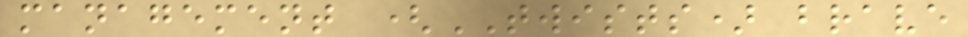management (TWISTS) brave
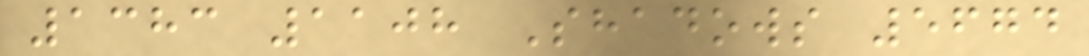1383 1108 Shadows 5674
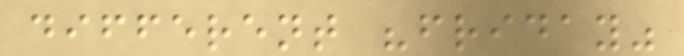different "friday"
